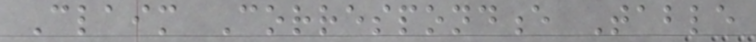Claim Correspondence Table
